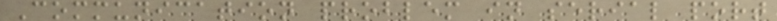Communication problem in serial port
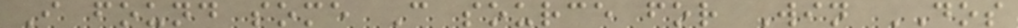I found some C source for Win DOS
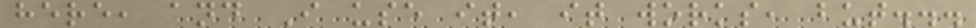here, and I use it, it works, but...
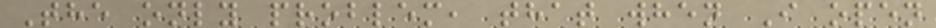The only problem, that when I open
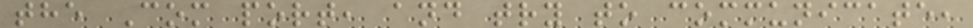the Com port, and try to communicate,
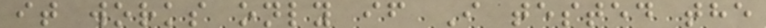it works only if I tested the
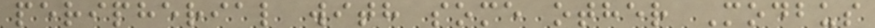peripherial with some other Modbus
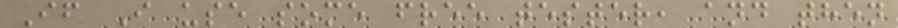If I use some free tester, and then
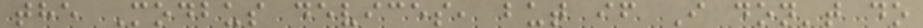the Modbus devices, but if I don't do
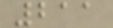211
